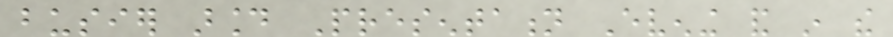busier around Presentation Evening and in the
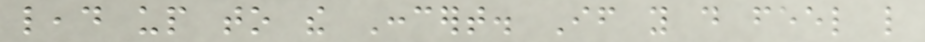lead up to the Concert. If you do feel like
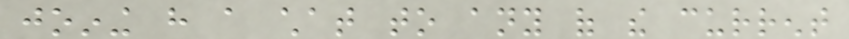joining have a chat to any of the current
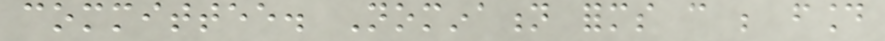committee. Nomination forms can be found
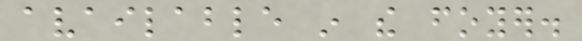available in the foyer.
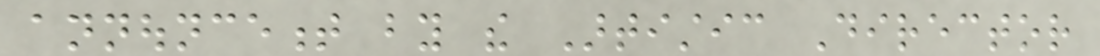announcement by the Artistic Director
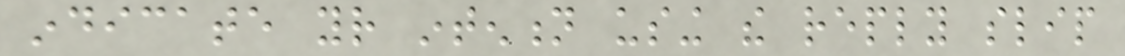indicate your intention using the reply slip
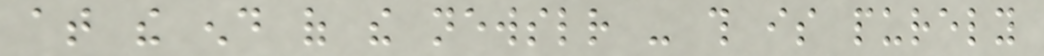at the end of the newsletter - this is purely
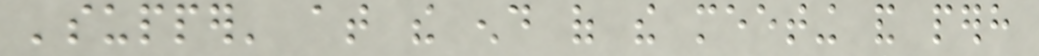'supper' at the end of the meeting and perhaps
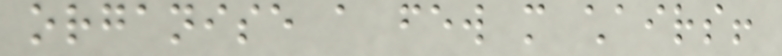organise a few more chairs!
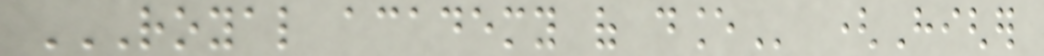ROYAL ACADEMY OF DANCE (Higher
